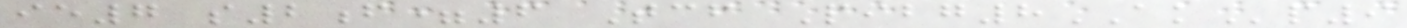ie7 s2f=6 Tcf Pibg8AKp9
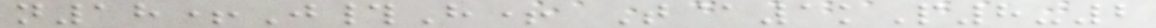n18+J#H+ T@1kP8-2
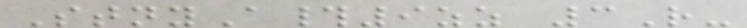StnyA#9zz 3R-
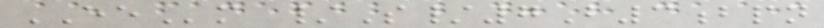EEm /S/7B3bpn
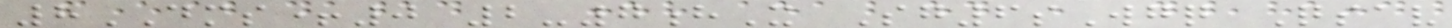8DMS+0 2-7hX Sg6sWgq Qsav
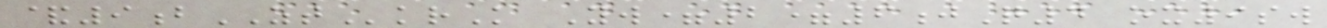&9bZTkrK Yw=2=6jQ4 ox9sw
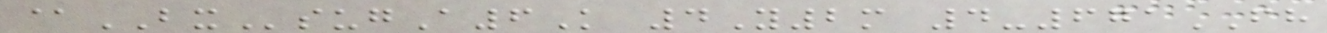@BXsugA6K 4Y2m 4-671FH
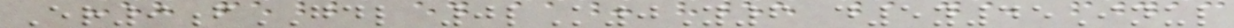Er9fGDL 0lK0Y6 d5y45Inul
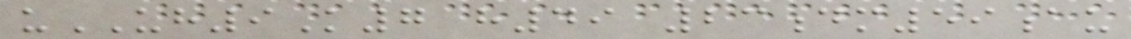uUH9K7 h49 23dm59au
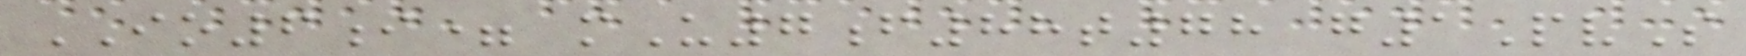IO6i= mU7f88t78 g1PvS
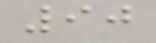90
